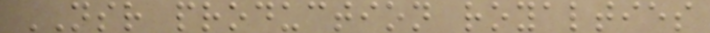NSR production royalties
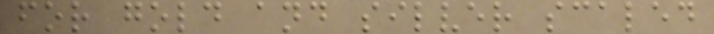for gold and silver scaled
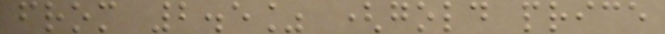from 2.5% (gold price
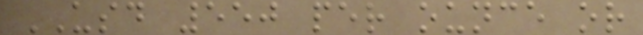USD 550 per ounce or
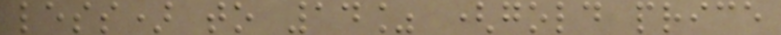less) to 14% (gold price
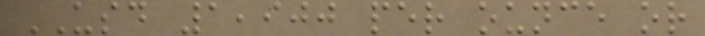USD 1,900 per ounce or
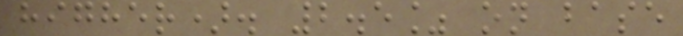higher). 2.5% on base
